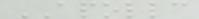APOLLC
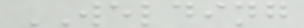WELDING
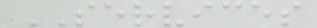SERVICES
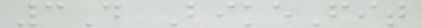3D BikeFit
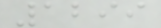1299
